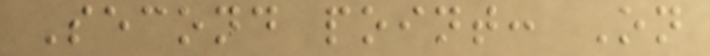Second point: On
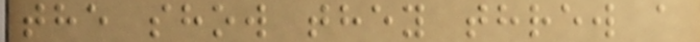the show they threw a
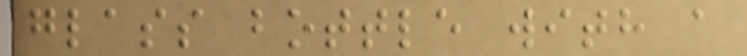glass bottle with a
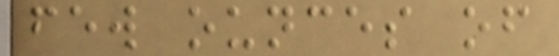few ounces of
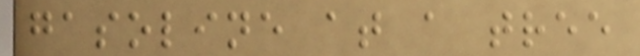gasoline at a tree
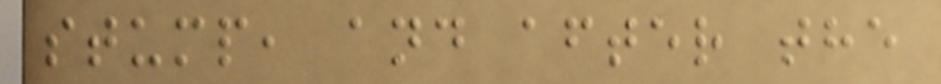stump, and after the
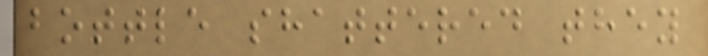bottle shattered they
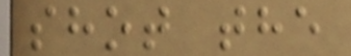shot the
